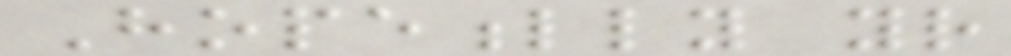Hopefully your
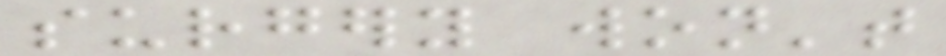surgery won't
